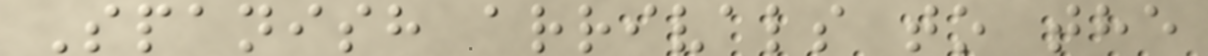Spanish arrivals to the
